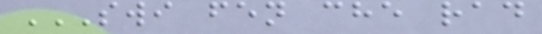SWI FEN CHE RAD
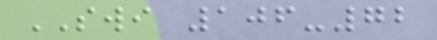SWI 106-72
